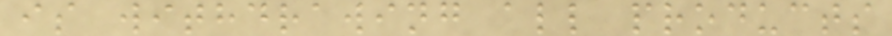is withdrawing all products
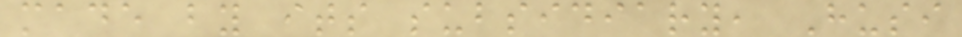made by its subsidiary, Husi
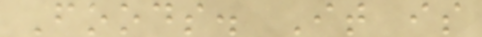Foods. It is
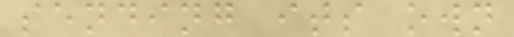sending its own
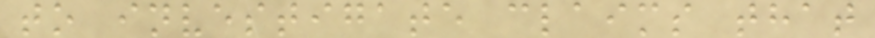to investigate claims that
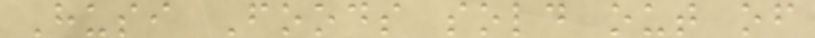Husi Foods sold out of
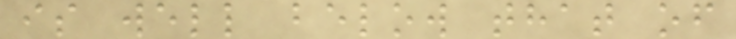is well below that of
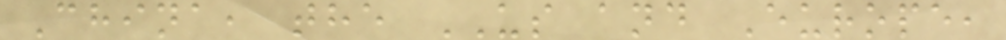China, the US and Europe,
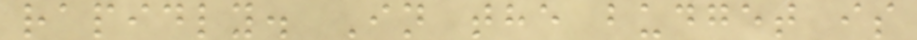rapidly. In the budget is
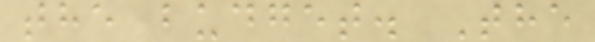the budget. The
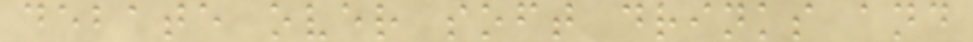debate over soft drinks and
